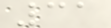31
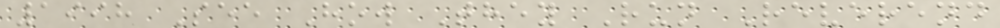1998 See How They Run Reverend
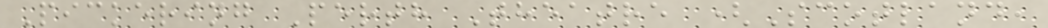Pickering Perth Theatre (Scotland,
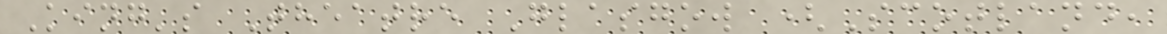King's Theatre Glasgow (Scotland,
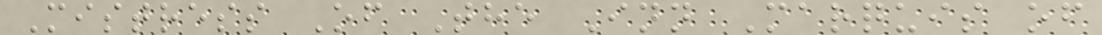Mistress Of The Inn Marquis of
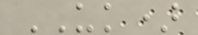UK)
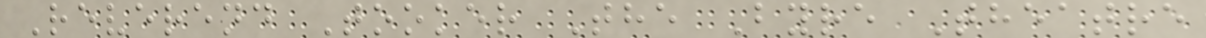Reverend Tooker The Byre Theatre
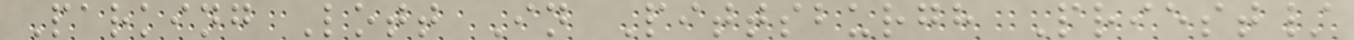Parking Lott In Pittsburgh Priest/
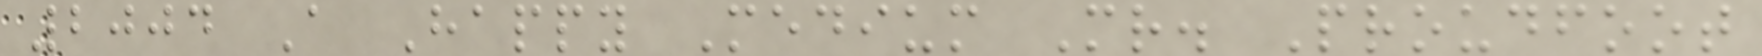2004 A Happy Medium Mr. Proudfoot
